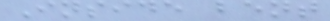Inside bent
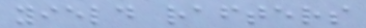yield rafters
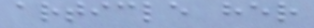article her
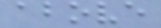above
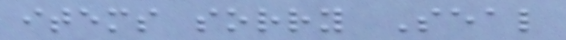items sorry Seal
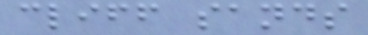cliff sands
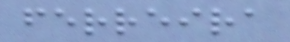ferreira
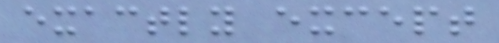exactly except
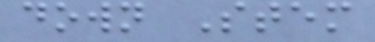down Stem
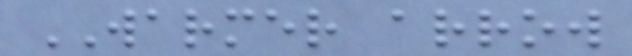WARMER arrow
